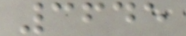3645
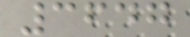3647
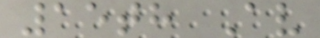15th Av
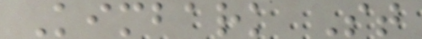Kimbark St
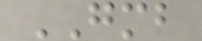GMB
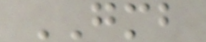GMB
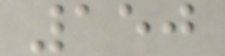150
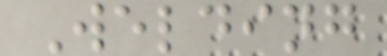Welding
